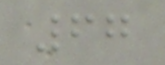67
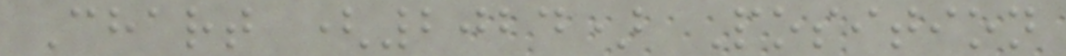Chart (2024) Position
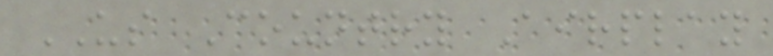US Country Airplay
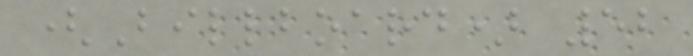(Billboard) 52
